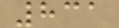831
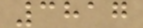3817
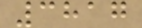3817
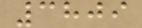3809
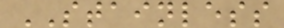STAINLESS
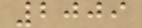2009
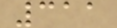311
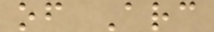of Arc
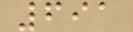691
